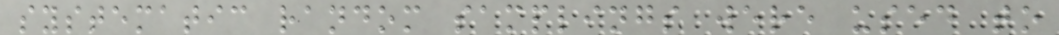systematic random samplings were used to
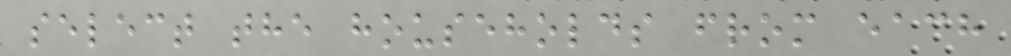select the households from each
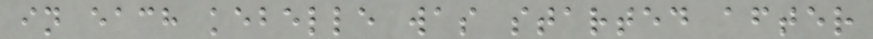in each kebelle was started after
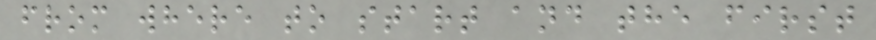from where to start and the first
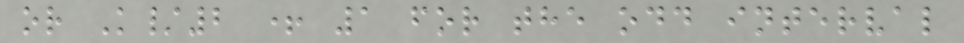or K/2 + 1 for the odd interval
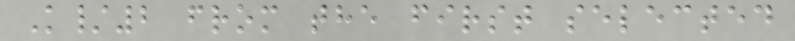K/2 from the first selected
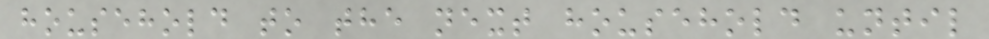household to the next household until
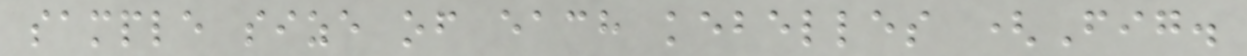sample size of each kebelles (Fig.
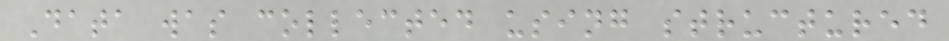Data was collected using structured
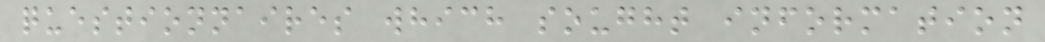questionnaires which sought information
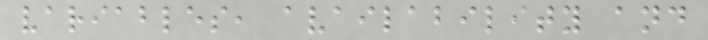variables, availability and
